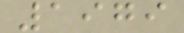1979
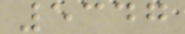5347
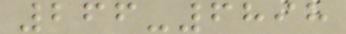266-6898
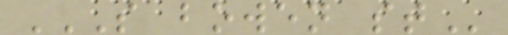S BOWEN ST
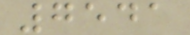7541
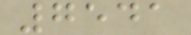7541
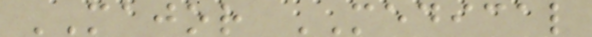MAJOR MEDICAL
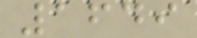1649
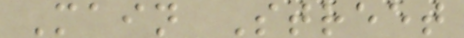Main Street
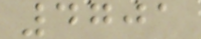4701
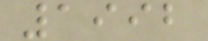1992
